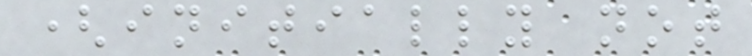(initially not
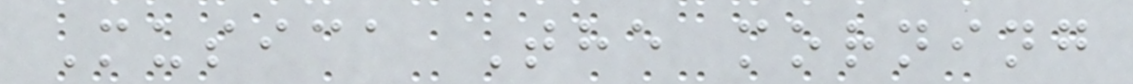Musica The morning
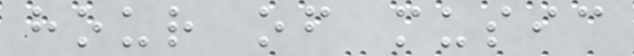hour of music
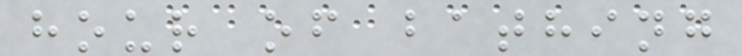hour of bathing
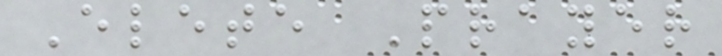Elete Prayer
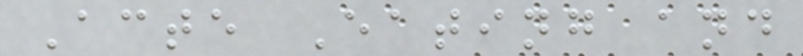Acte Eating and
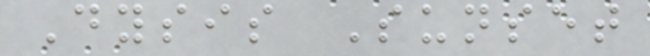Dysis Sunset
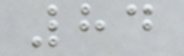84
